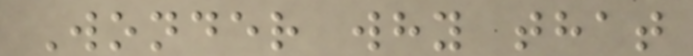Wonder why that
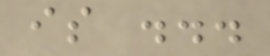is ...
